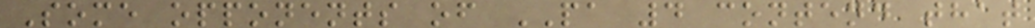Some opponents of PA 4 contend that
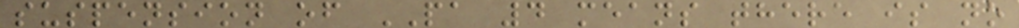suspension of PA 4 means there is no
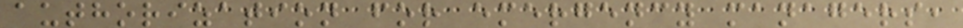authorization for emergency managers,
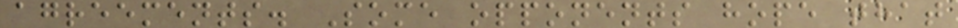agreements. Some opponents hope that
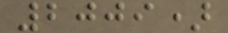2009)
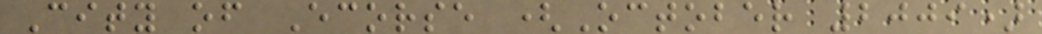City of Ecorse (October 2009)
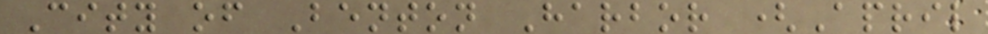City of Benton Harbor (April
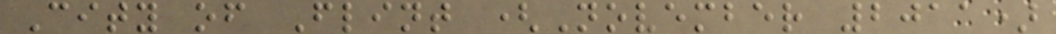City of Flint (November 2011)
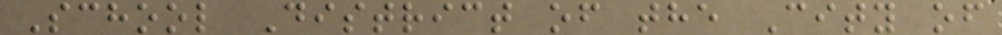School District of the City of
